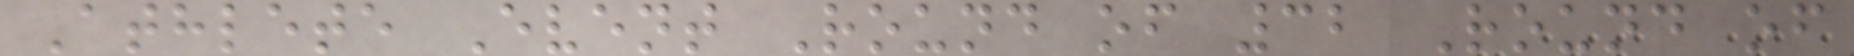Athlete Event Round of 32 Round of
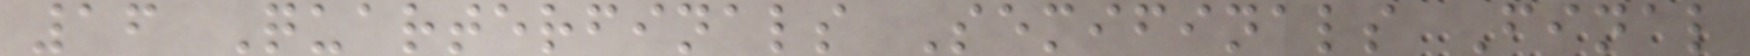16 Quarterfinals Semifinals Final
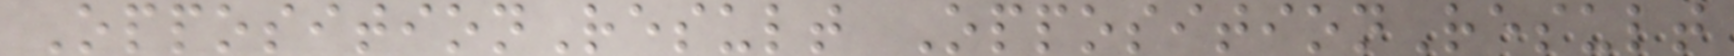OppositionResult OppositionResult
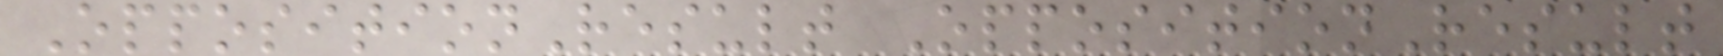OppositionResult OppositionResult
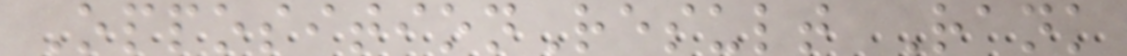OppositionResult Rank
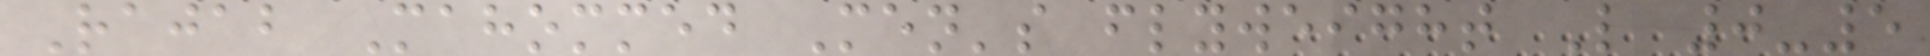Rajab Mahommed Men's flyweight L 0-5
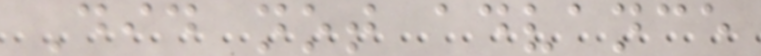Did not advance
